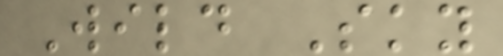Wild Sky
